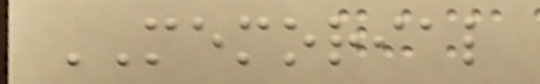MEMORIAL
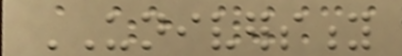UNIVERSITY
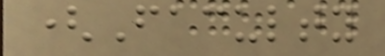(Faculty
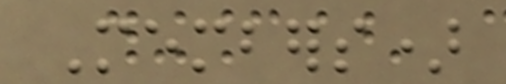Members)
